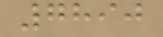7890
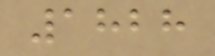1828
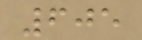605
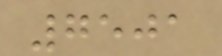7501
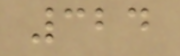324
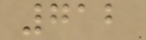712
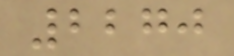2270
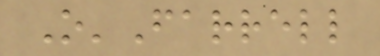O'Farrell
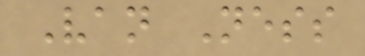Van Ness
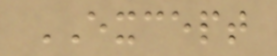EXCEPT
